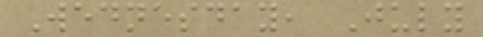Wednesday, July
